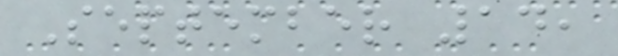September 14,
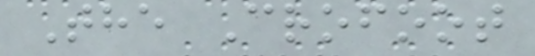The Crofoot
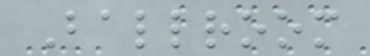Ballroom
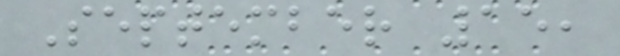September 15,
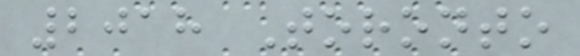2018 Toronto
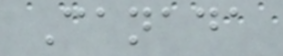Canada
